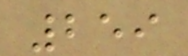259
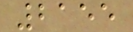2155
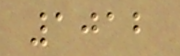1012
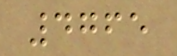4765
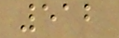512
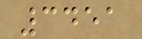3451
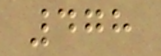478
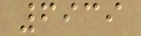6939
